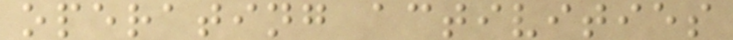operating activities
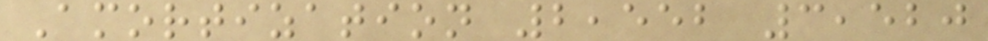Amortization 2,552 3,520
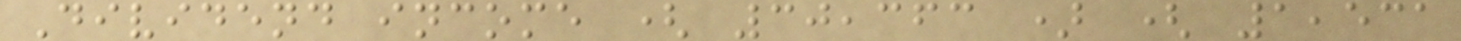Dividend income ( 30,363 ) ( 1,531
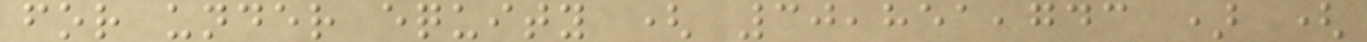for under equity ( 30,851,743 ) (
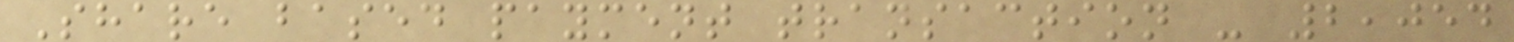Share based payment transaction - 2,054
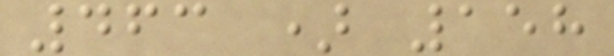463 ) 158
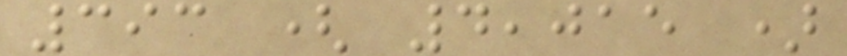393 ( 4,015 )
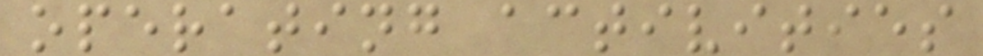operating activities
